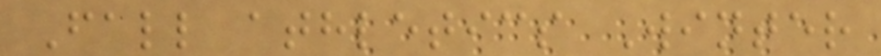Fall athletics Winter
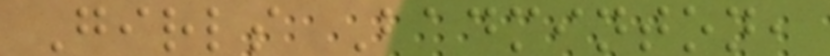Girls Badminton,
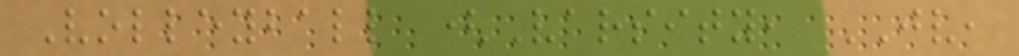Volleyball (Varsity, JV,
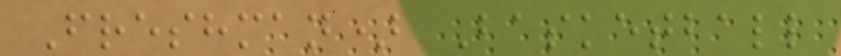Freshman) Basketball
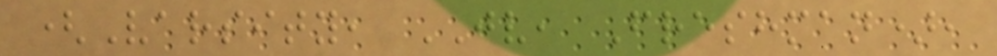(Varsity, JV, Freshman),
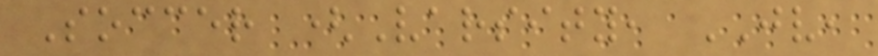Soccer (Varsity, JV,
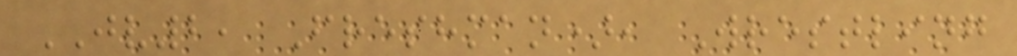JV2, Freshman), Wrestling
